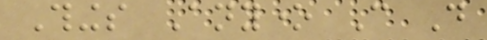Things Anyone Can Do
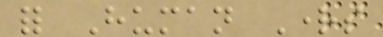for Human Rights
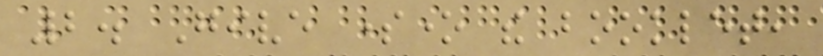2. Give someone the booklet,
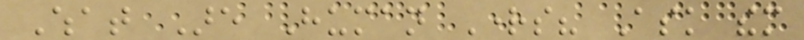What Are Human Rights? Ask them
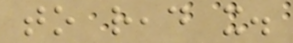to read it.
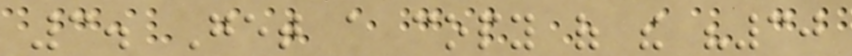3. Get a copy of the "30
